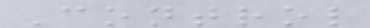Control
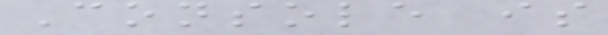Console is
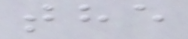the
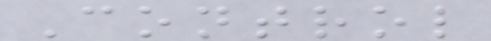Control
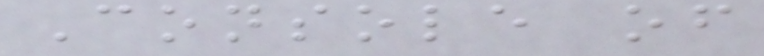Console of
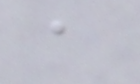a
